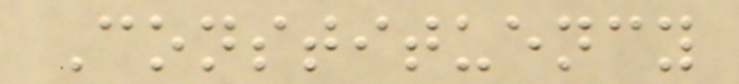Constituency
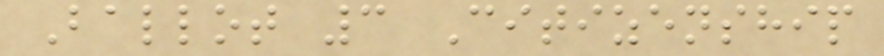Ballot 3 Citizenship
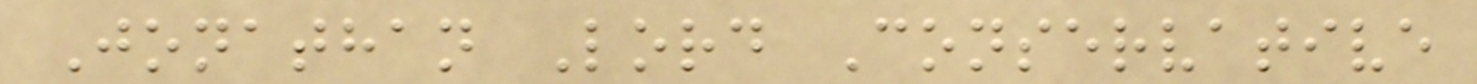Jonathan Lord Conservative
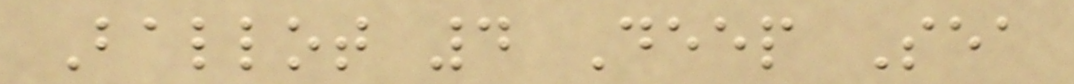Ballot 4 Deep Sea
